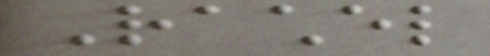Rachel
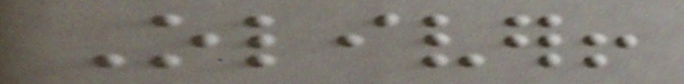Oliver!
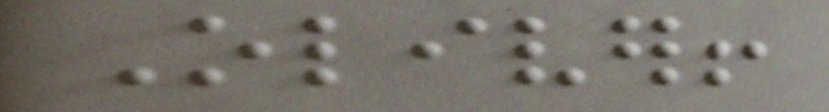Oliver!
